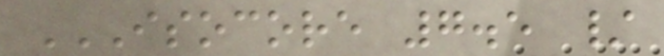ISOCORE 7.5 /
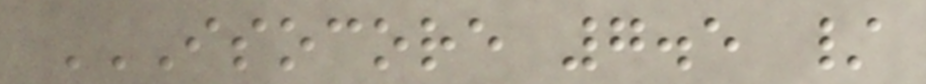ISOCORE 7.5 /
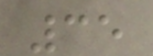35
